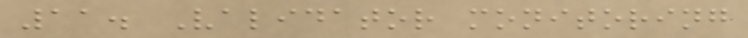11. Validator monitoring
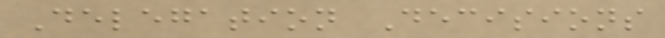Delegation Decisions
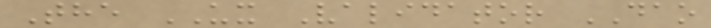The UX Validator DAO
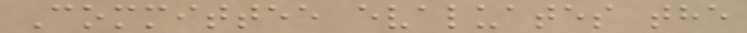Committee evaluates the
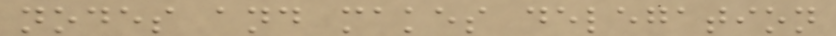nodes and makes delegation
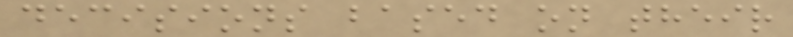decisions based on their
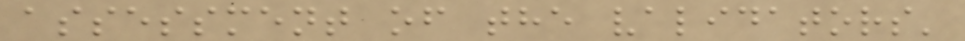assessment of the validators'
